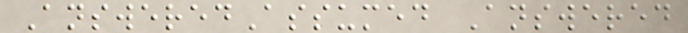AnsweredAssumed Answered
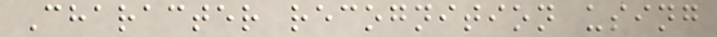Character recognition using
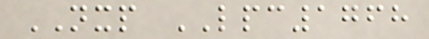NXP LPC1768
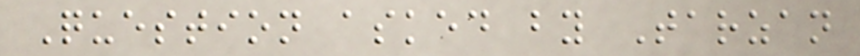Question asked by Tarzan
